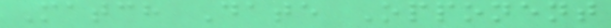Match Date Opponent
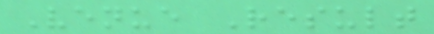Venue Result
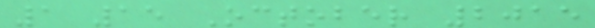1 15 October 2015
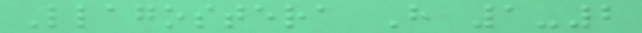Llagostera H 1-2
